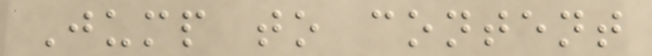Jump to content
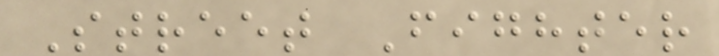Street Fighter
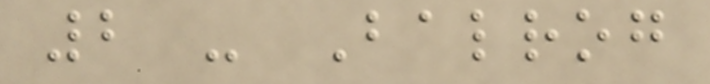2 - Balrog
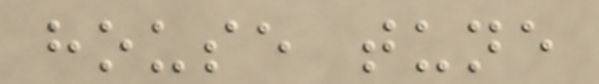house tune
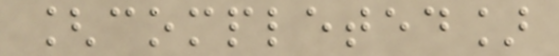[completed]
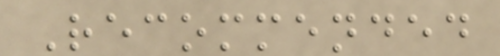Recommended
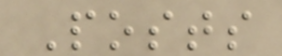Posts
